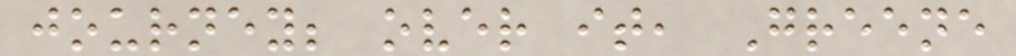journey; over it, Greene
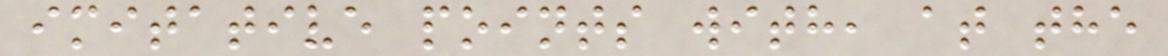imitative points with, at the
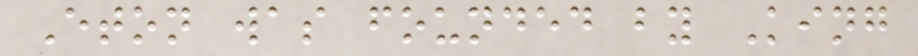Eton was founded by King
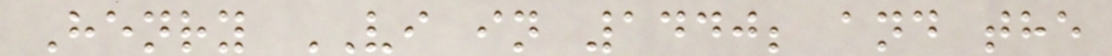Henry VI in 1440; and the
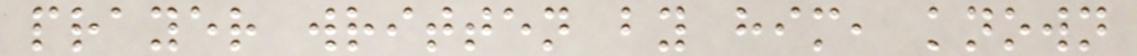prayer written by him, known
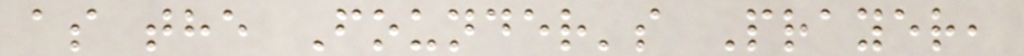as the Founder's Prayer,
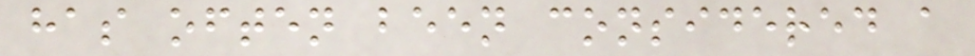has often been considered a
